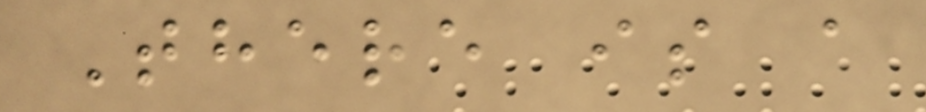There is a
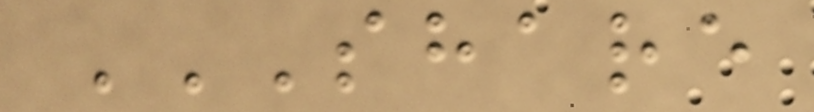SHARE
